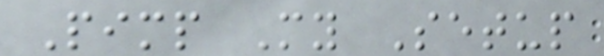Pimp My Setup
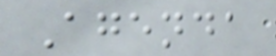Agenda
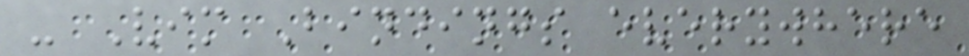- Vim Bindings everywhere
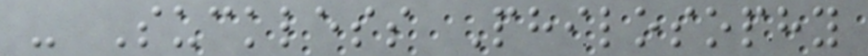- Suckless Philosophy
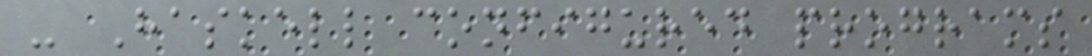- Haskell configured programs
